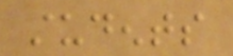students
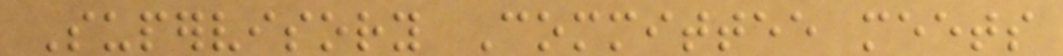Supervisory Committee meets
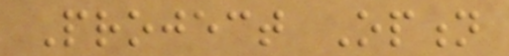Project Option
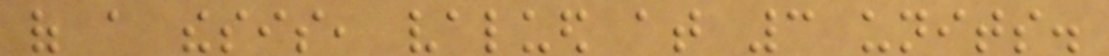of a thesis, valued at 3 units.
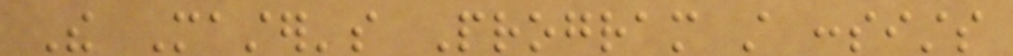The Master's Program still consists
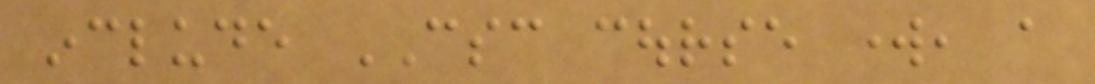include CSC course work, a
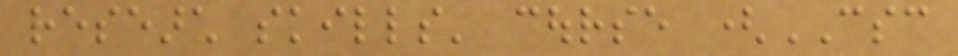research skills' course (CSC
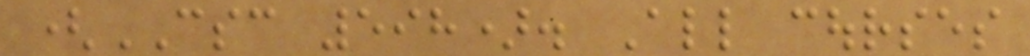(CSC 598). All courses
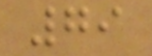79
